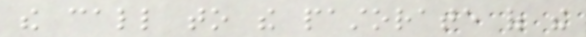the call to the pastorate of the
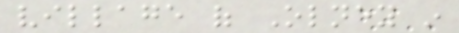village of Olney in
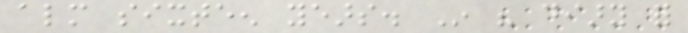almost sixteen years. In his diary for
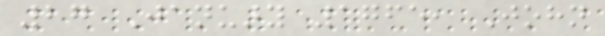27 January 1765, John
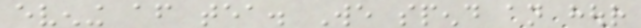evening after tea. We spend an hour
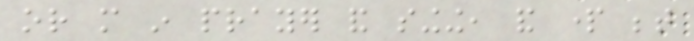or more in prayer and singing, and part between
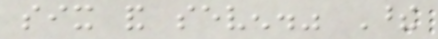six and seven." These
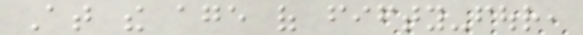At the age of fifty-four,
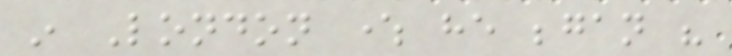in London where he began his
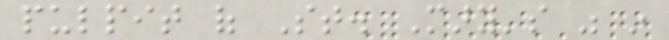pulpit of St. Mary's was in
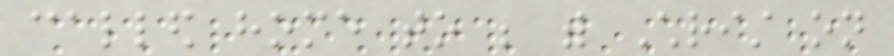called home to be with Christ on
